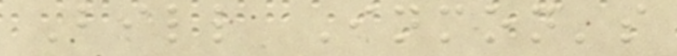Bill Inmon's
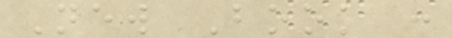New Book :
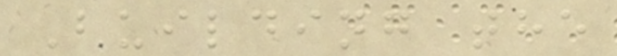Building the
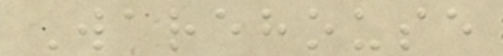Warehouse
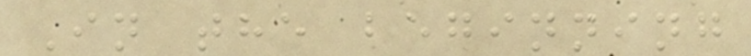In the beginning
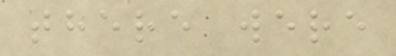there were
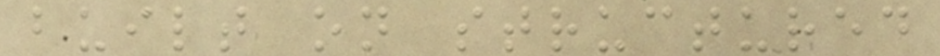built on structured
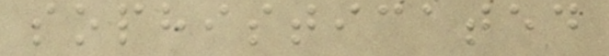sophisticated
